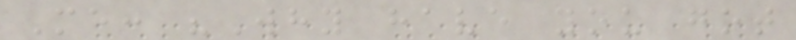Me: "Why have you got
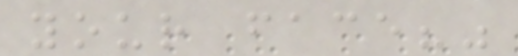your face?"
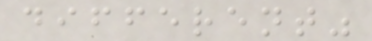different"
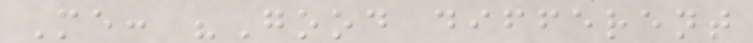Me: "Good different
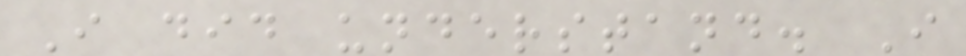I did understand. I
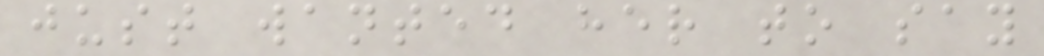just wanted her to say
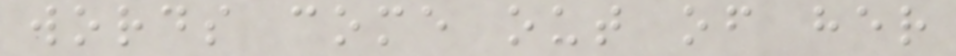words come out of her
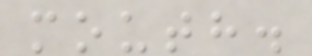mouth.
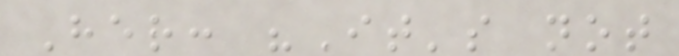Her: "It's not
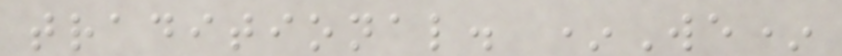traditional. *We*
